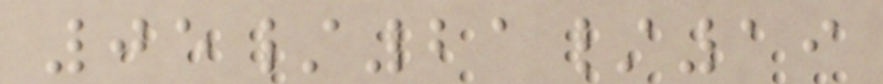05/21/19
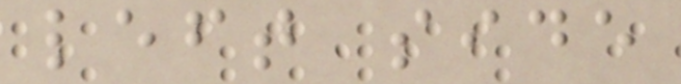left side
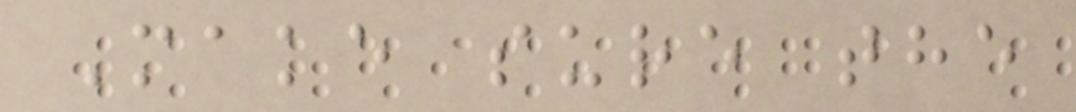Make sure the
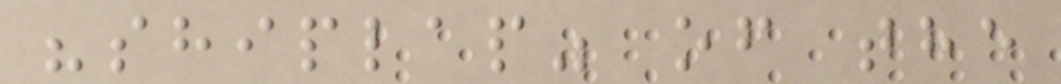"shiplap" of the
